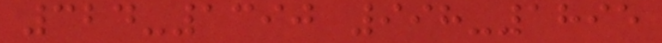324-1390 998-1895
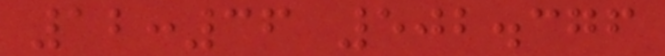12:36 502.376
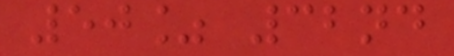50% 32nd
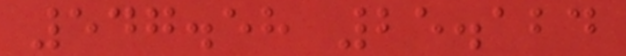547.58 25.124
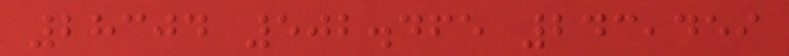28304 502.465 243,459
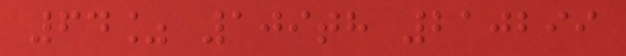64% 109th 210299
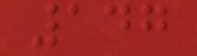147
